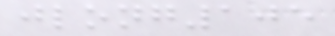jlong105
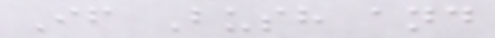If Bush and
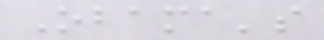Obama's
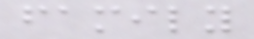family
